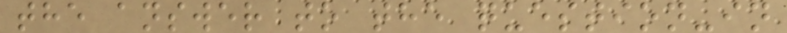the answer to the question-in
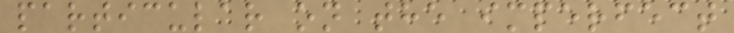particular on the imperfect
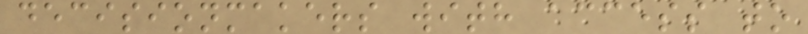decisionmakers with access to
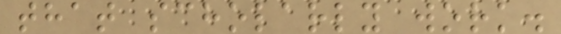that scholarly work.
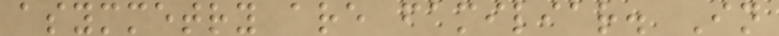asymmetry are familiar. In
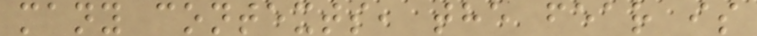many contexts, the fear is
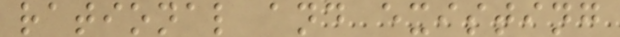rational and existing
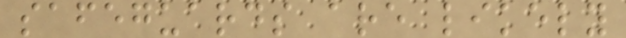safeguards are likely
